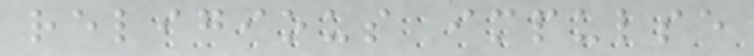religious impulse
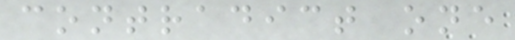contradict one
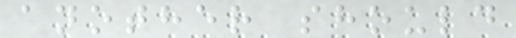another should
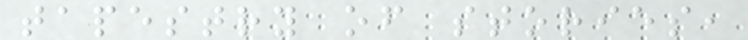tapestry of stories,
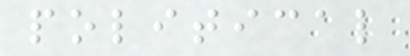political
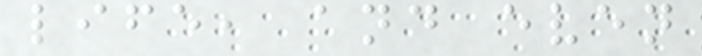life, and even
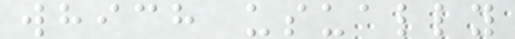which usually
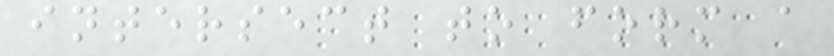intersect to form a
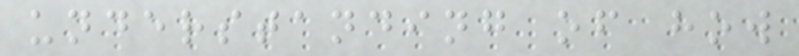understanding of how
